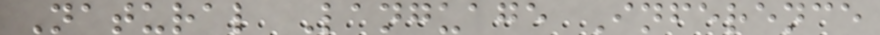Natural Language Inference
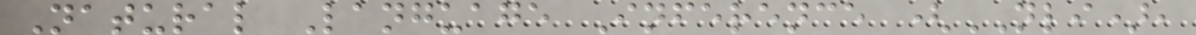Natural Language Inference (NLI),
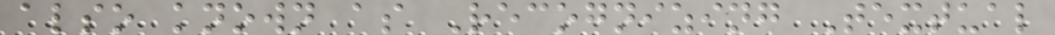also known as Recognizing Textual
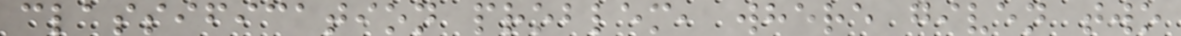classification problem, where given two
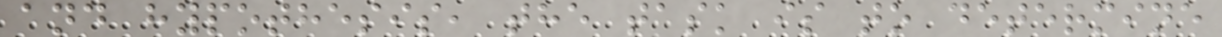and hypothesis, the task is to determine
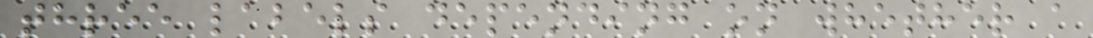three labels depending on whether a
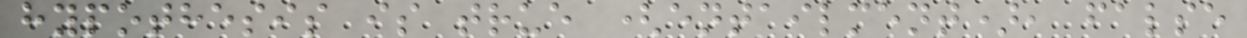hypothesis is true (entailment), false
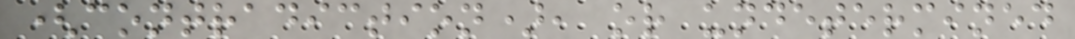(contradiction), or undetermined
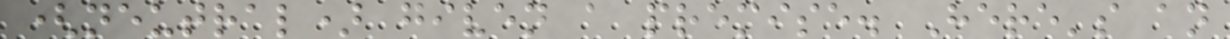(neutral) given a premise. Here's an
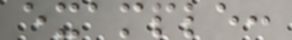example:
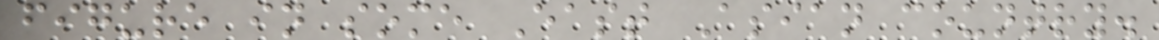figure in some East Asian country.
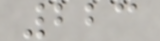223
